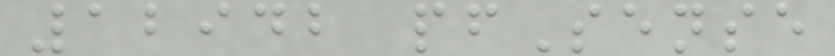12942 pfSense
